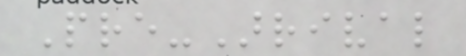Pre-Arrival
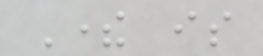There is
